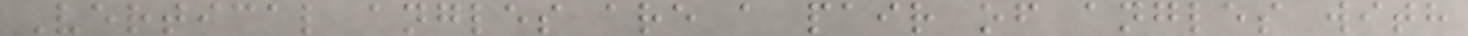Vertical angles are a pair of angles with
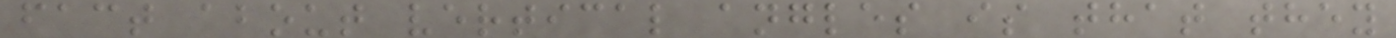fact about vertical angles is that they
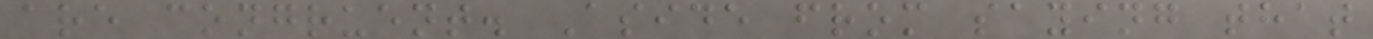are congruent. Aside from saying that
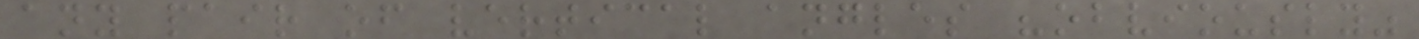any pair of vertical angles "obviously"
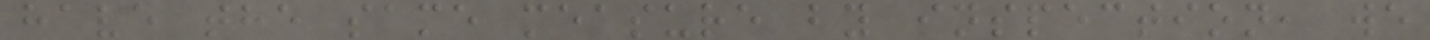have the same measure by inspection, we
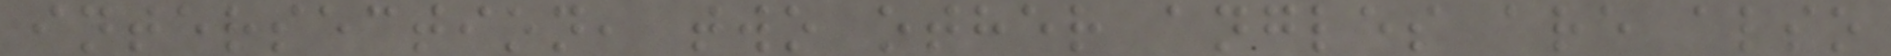intersection, two other angles are also
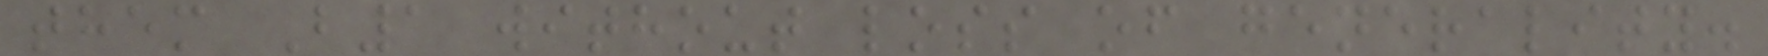them B1 without loss of generality.
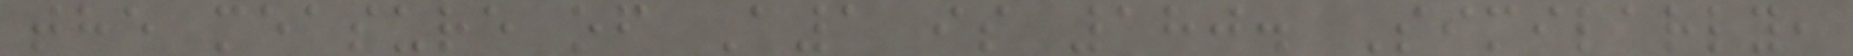the measure of A1 is 180. Similarly,
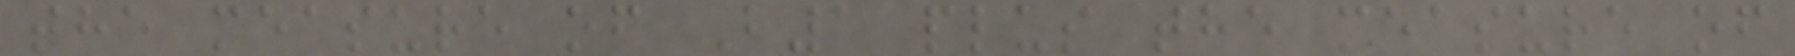the measure of B1 plus the measure of
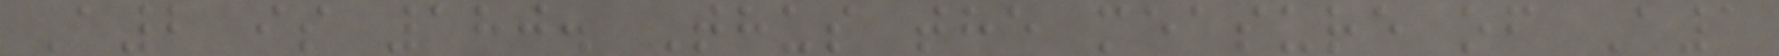A2 is 180. Thus the measure of A1
